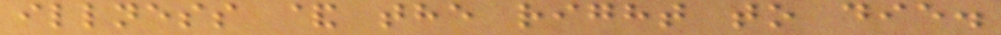illness & the right to die.
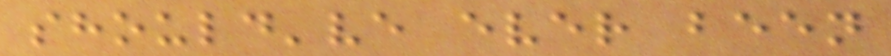should've ever been
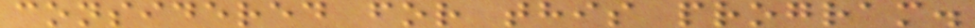considered for this program.
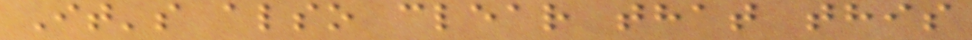It's also clear that this
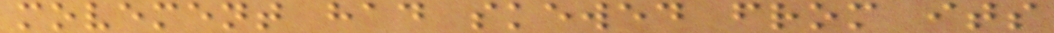movement had skewed from its
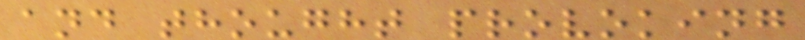and thought provoking
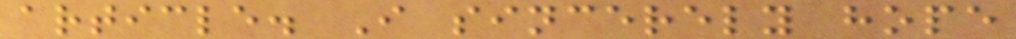article. I sincerely hope
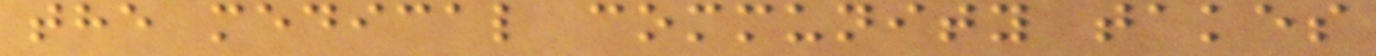the medical community takes
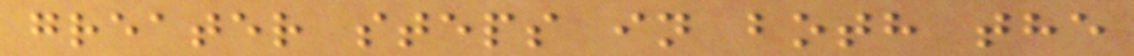greater steps in both the
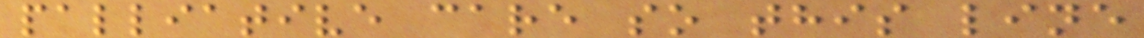palliative care so this line
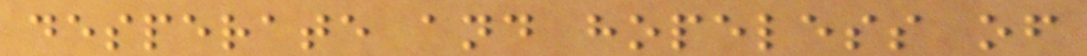desperate and hopeless of
